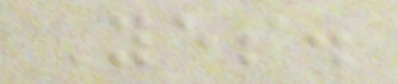Yes.
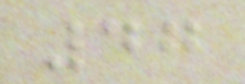47
